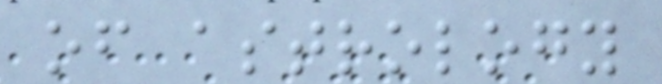of astrology
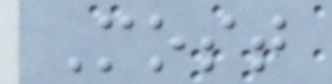Most
